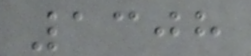1308
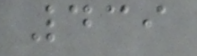439
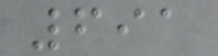691
